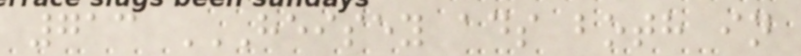713 HEISEY ADS BOTH IN
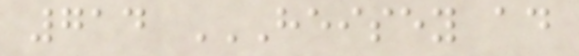714 HEISEY AD
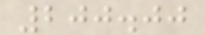200.00
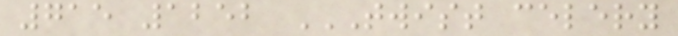715 1252 TWIST CELERY
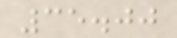35.00
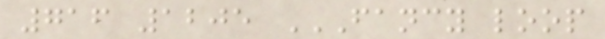716 1205 FANCY LOOP
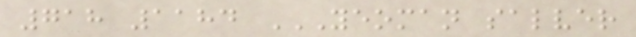718 1184 YEOMAN SALVER
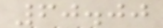60.00
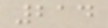214
